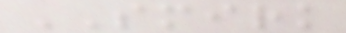SMIRK
